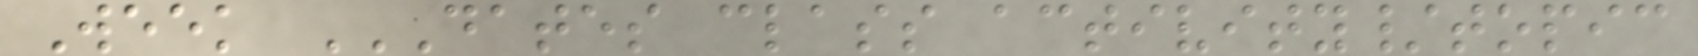Week DATES CLASS ACTIVITY/TOPIC
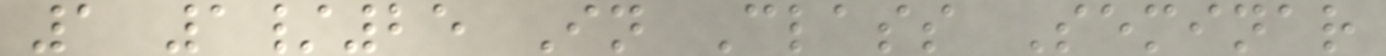1 1/25 In Class Seminar
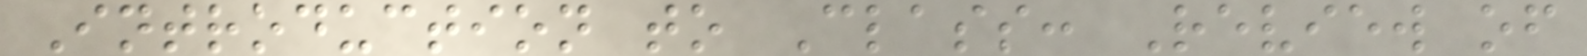Introduction to Class: Review of
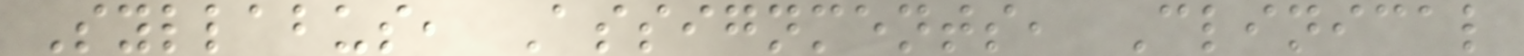Syllabus, Assignments, Clinical
